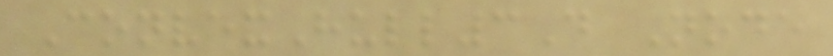ConvexHull3D Node
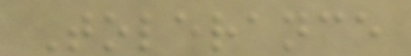Tolerance
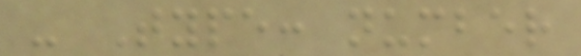- Type: number
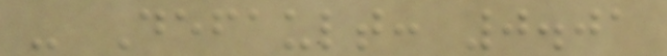- Default: 0.01
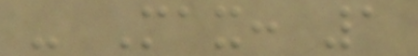- Max: 1
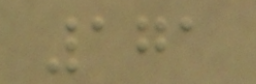171
